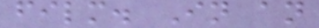film. In an
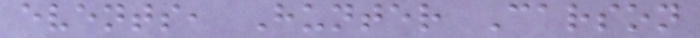events, Hunter Carson
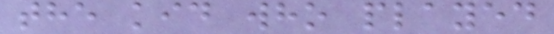the kid who played
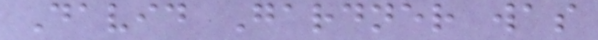David Gardner was
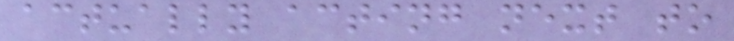actually acting next to
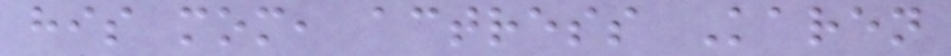his mom, actress Karen
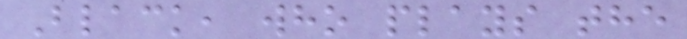Black, who plays the
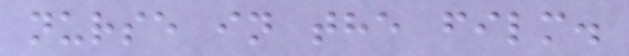nurse in the film.
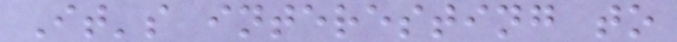It's interesting to
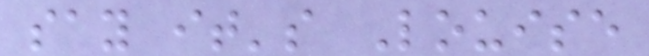say it's Louise
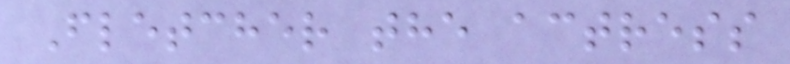Fletcher the actress
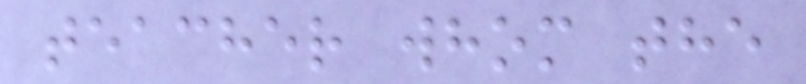teacher whom the
